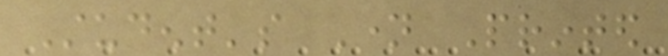Student's Name Printed
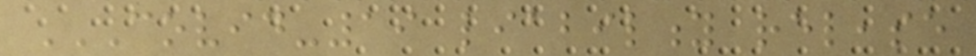COVID-19 LIABILITY RELEASE
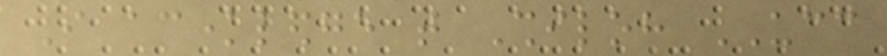I acknowledge that Shiloh UCC
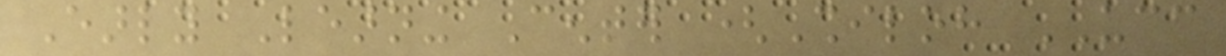Early Learning Center (Shiloh UCC
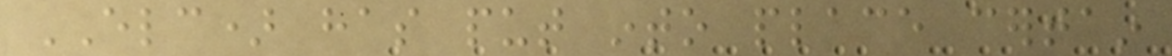ELC) has put into place certain
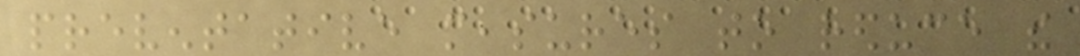preventative measures to reduce the
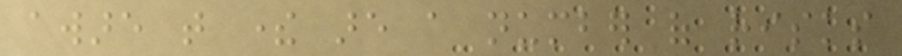aware that there are a number of risks
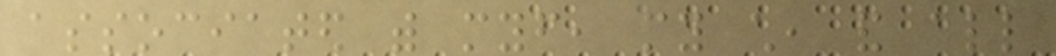associated with myself, my child, and all
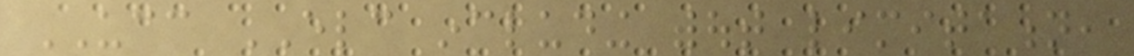UCC ELC including without limitation,
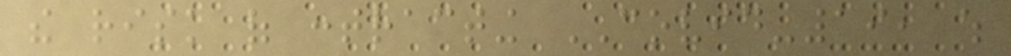the risk of contracting COVID-19, which
